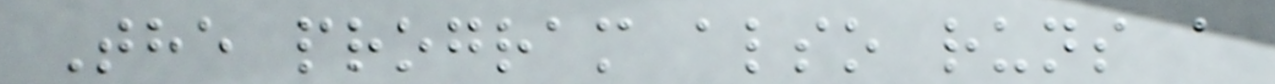The program also runs a
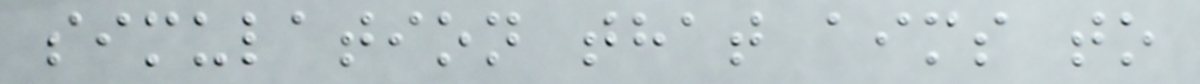simulation that aims to
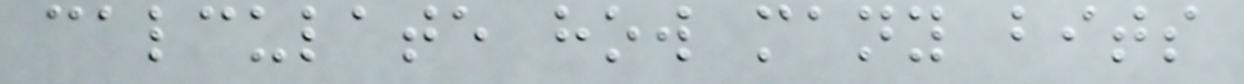calculate how many bits
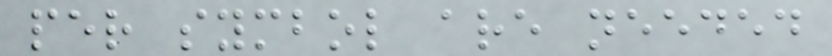per symbol are needed
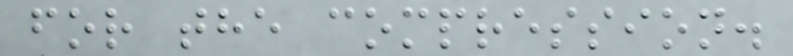for the compression.
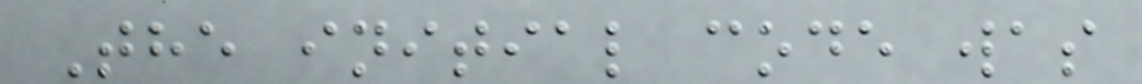The initial code was
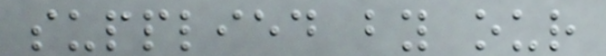supplied by our
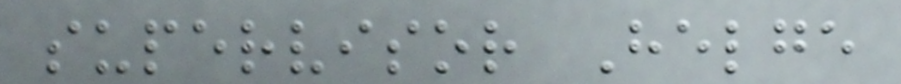supervisor Helge
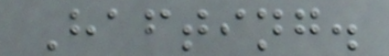Hafting.
